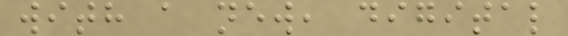with a new, digital
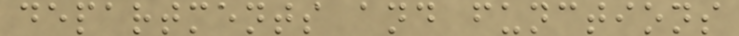departments and functions
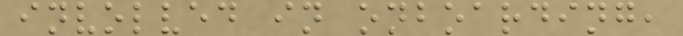involved in onboarding,
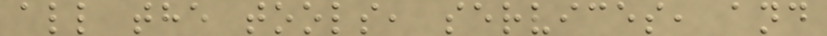all the tools, services, and
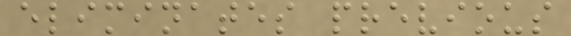eliminates previous
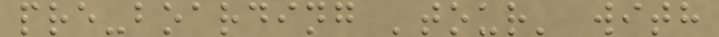pre-boarding 'tour' with
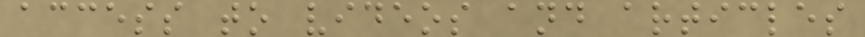access to videos and articles
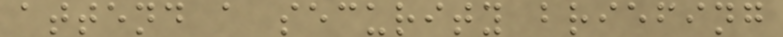attend a security briefing
